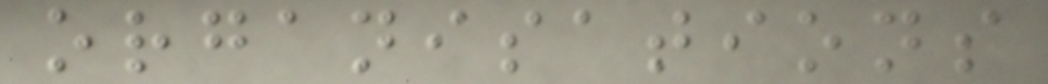organisations
